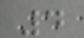4
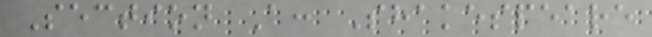Section A: Shakespeare
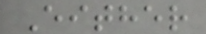Either
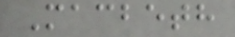Macbeth
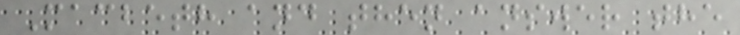Macbeth and then answer the
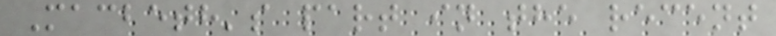Macbeth's part in the recent
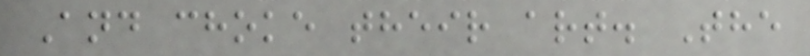And choke their art. The
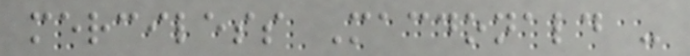merciless Macdonald -
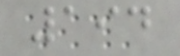194
